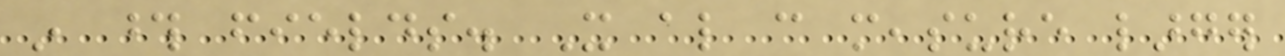in those fields. It also can measure larger
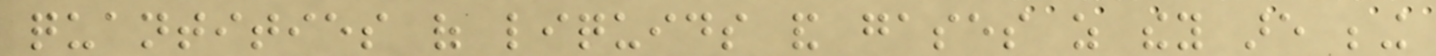quantities of liquids and gases as they are being
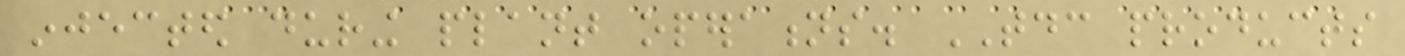injected during plant operations. TDC products
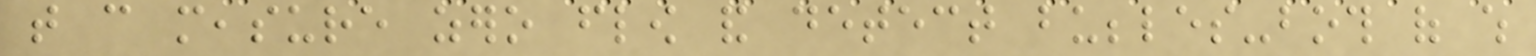that can measure zero flow and detect bubbles-both of which
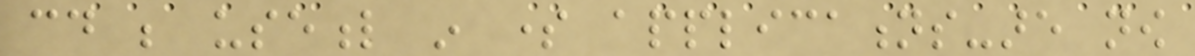could be useful in some applications-are now
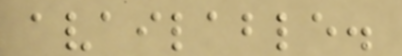available.
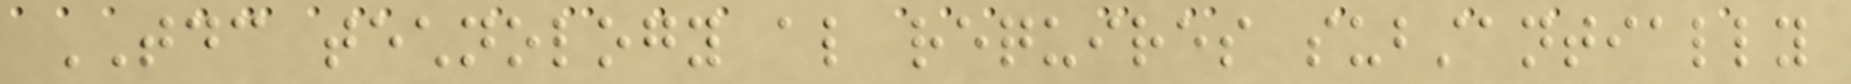TDC technology also requires substantially
